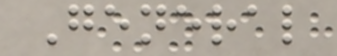General
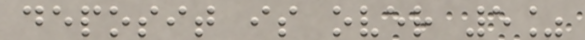deposit is over 5%
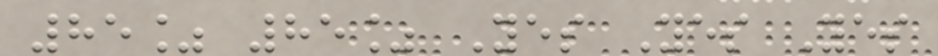85% 85% Yes Yes Yes
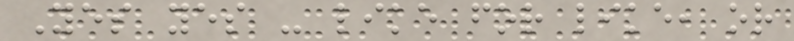Yes yes - like for like, or
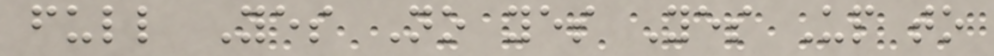full Yes No yes Yes Up to
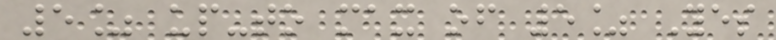5% up-to max of 5% Yes
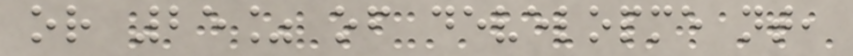or 25% of developme nt,
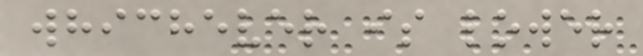whichever is lower
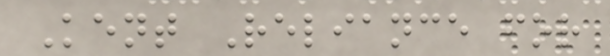Kent Reliance for
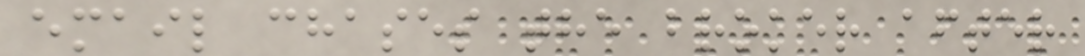email chases the broker after
